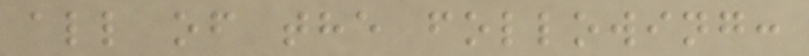all of the following:
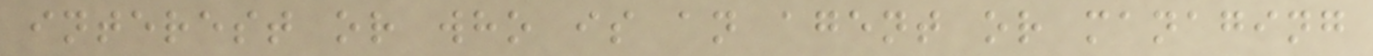interest or who is an agent or managing
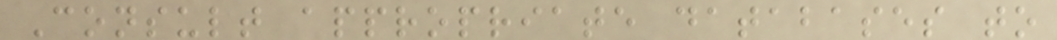Consult appropriate databases to
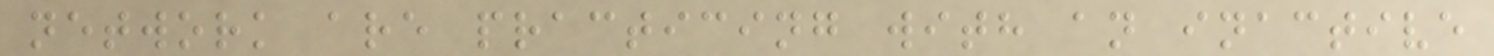network are practicing with an inactive
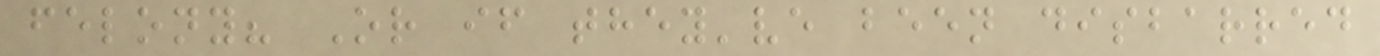felony? Or if they've been disbarred
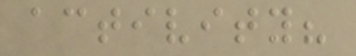activity?
